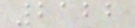2122
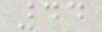44
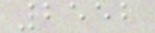2552
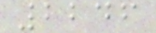2246
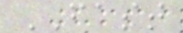FAST
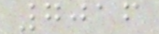7016
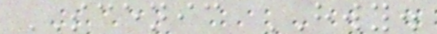SCENIC HWY.
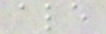ale
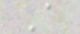A
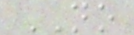NO
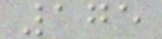175
